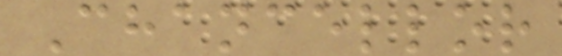Chancellor
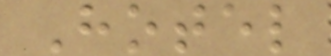Hotel
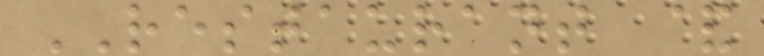RESTAURANT &
